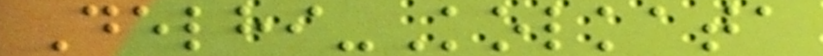Delhi-Kolkata
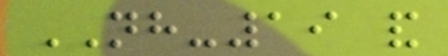NH-19 and
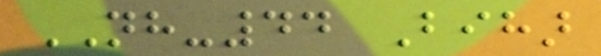NH-44 Bihar
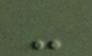-
